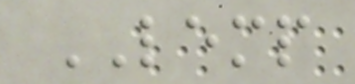LEMP
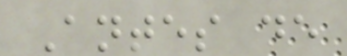Antes de
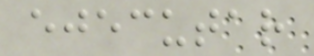ejecutar
